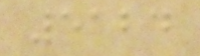5124
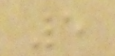5
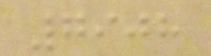7908
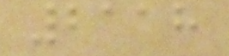2118
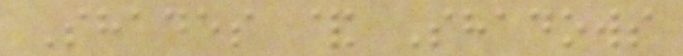Shades & Shadows
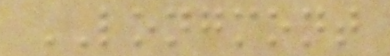LONGMONT
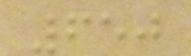650
